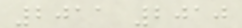2011 2010
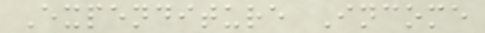Expenditure Income
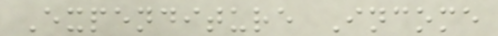Expenditure Income
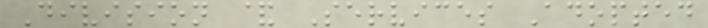Division & Services Adopted
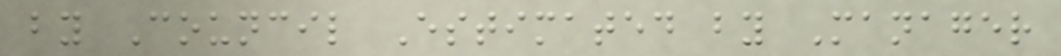by Council Estimated by Manager
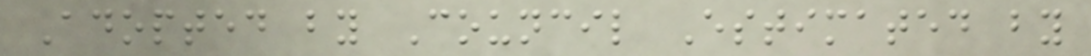Adopted by Council Estimated by
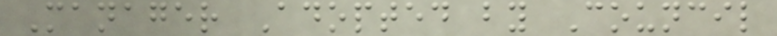Manager Adopted by Council
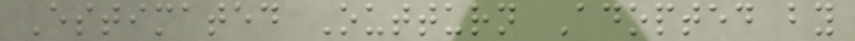Estimated Outturn Adopted by
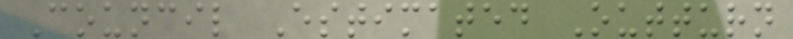Council Estimated Outturn
